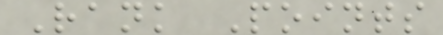Rank Points
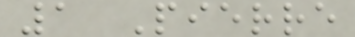1 Pierre
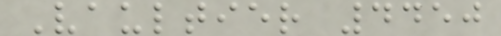Vaultier 4450
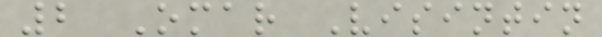2 Omar Visintin
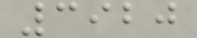3920
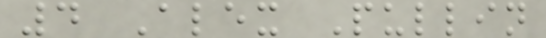4 Alex Pullin
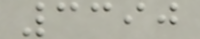3390
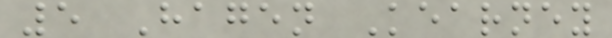5 Hagen Kearney
